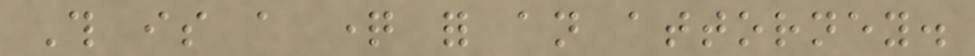This is a question for an attorney.
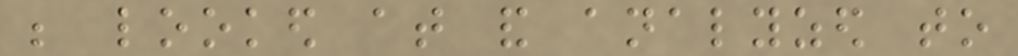be looked at and analyzed to
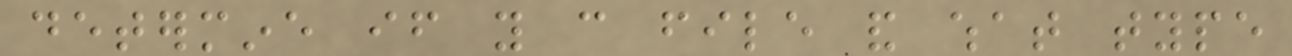determine if you can file and what type
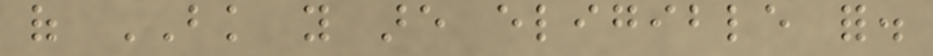of BK you are eligible for.
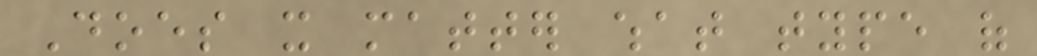Does it matter what type of
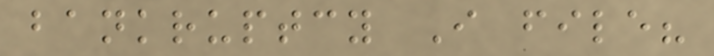bankruptcy I file?
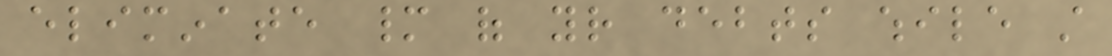eliminate many of your debts while still
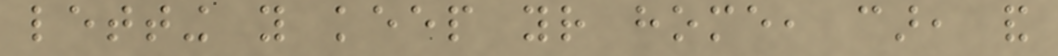letting you keep your home, car, and
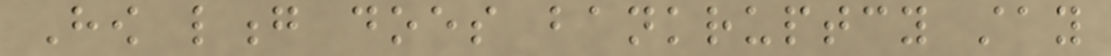How long does bankruptcy stay
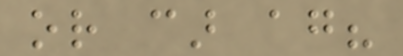or car again?
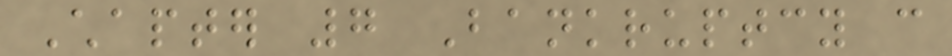Chapter 7 Bankruptcy can
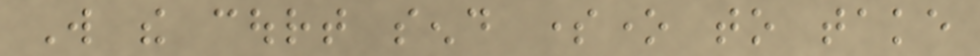Will the court send someone to take
